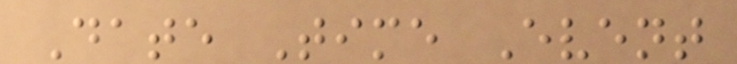Date Time Event
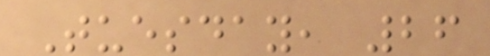Tuesday, 26
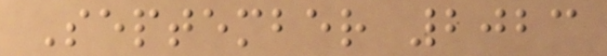September 2023
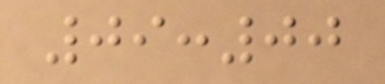09:00
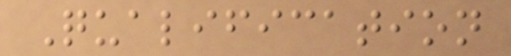Qualification
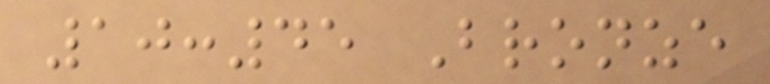10:45 Bronze
